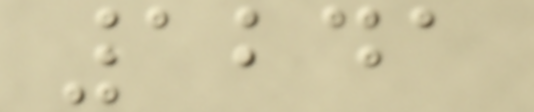1241
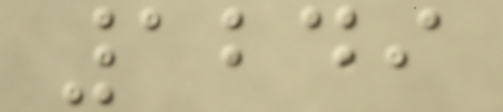1249
